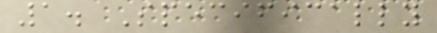1. Specifically
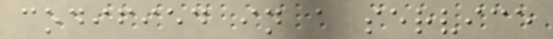codified in a service
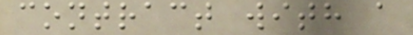contract with a
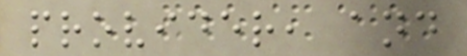provider, and
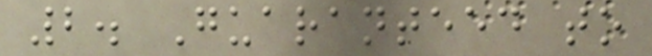2. Guaranteed to
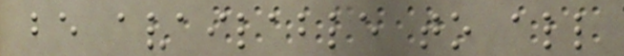be available to all
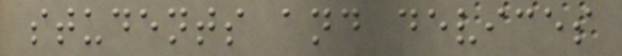students and devices
